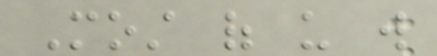Most of us will
